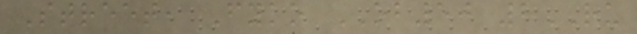Street, Fyko OB50 8RU
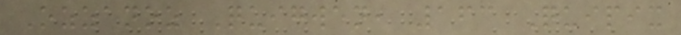Ozzanoz Quigwen, 163 Quipix
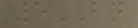5BN
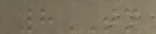8TN
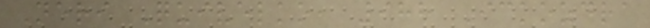Neri Quivelko, 988 Ickozdra
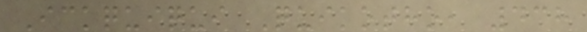Ickquiqui Quikotho, 438
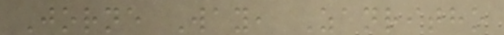Jorne Way, Zanritho
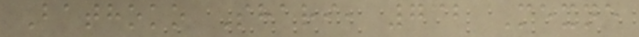Bathoko Shari, 732 Mexne
